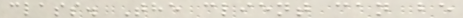class. The client can be
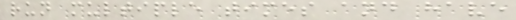run multiple times and have
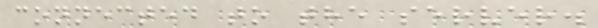connected to the server.
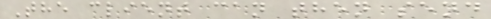The client can then send
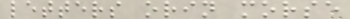letters orin morse
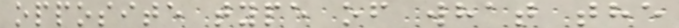opposite type of what the
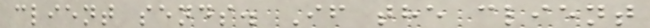client sends. If the client
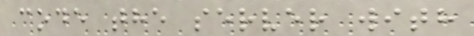code the server with
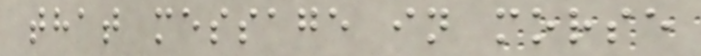that message in morse
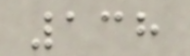138
